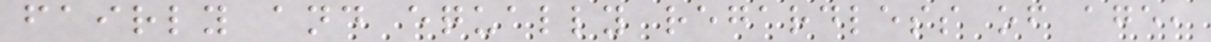fairly and equally regardless of age,
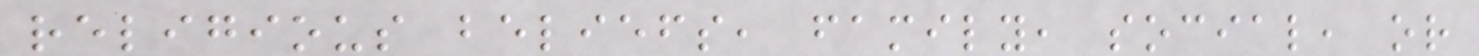religious beliefs, family, social, or
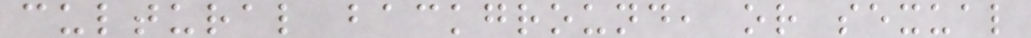cultural background, or sexual
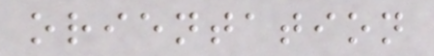orientation
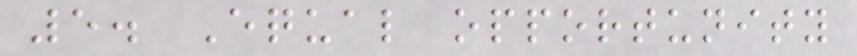5. Equal opportunity
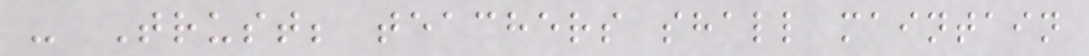- Trust; teachers shall maintain
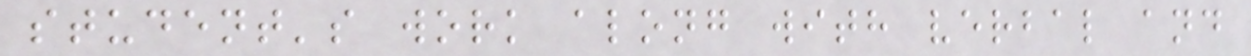student's work along with verbal and
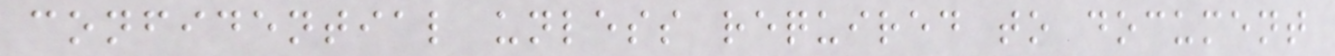confidential unless required to document
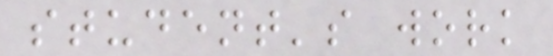student's work
